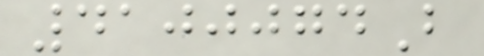4100074B
